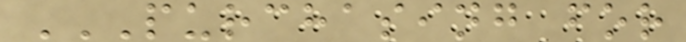PURCHASING FOR
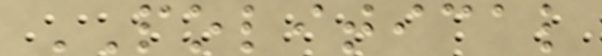POLITICAL
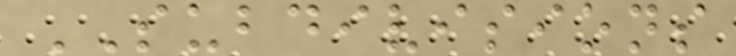SUBDIVISIONS
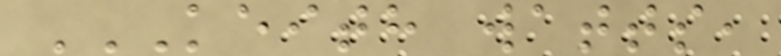KEITH WATTS,
